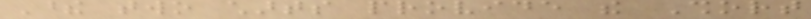These two charts provide the Short
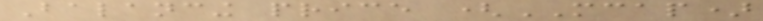Balancing price (MCAP)
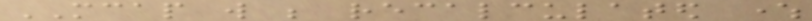MCAP will be recalculated where
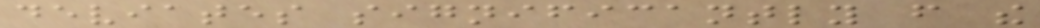deviates significantly from the
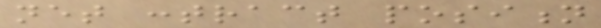net contract position
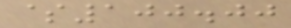$100.00
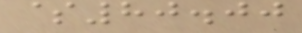$80.00
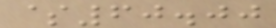$60.00
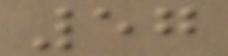57
